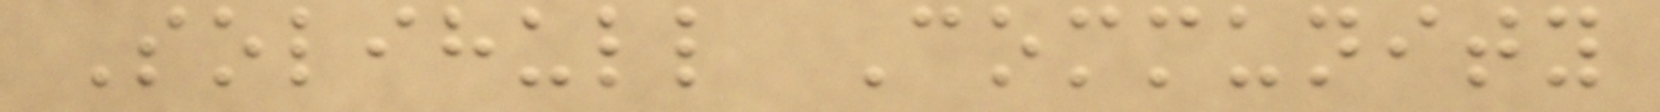Solihull Community
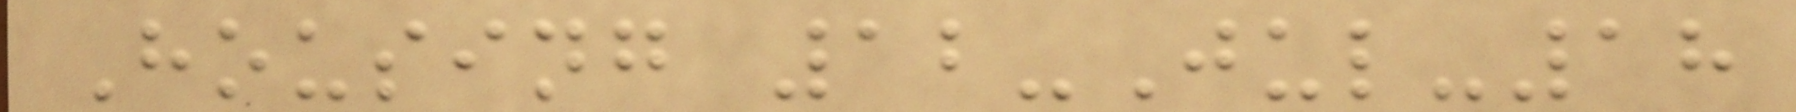Housing 12-Jul-18
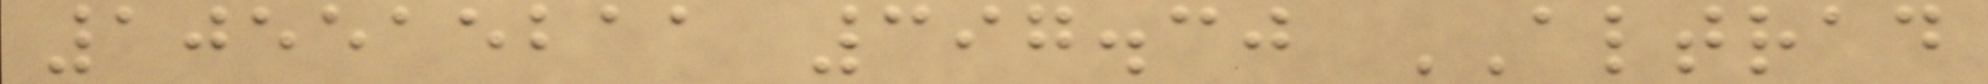105515211 397.30 ALTRAD
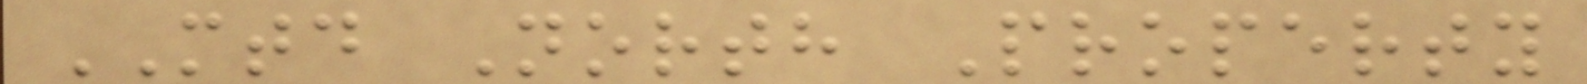MTD North Property
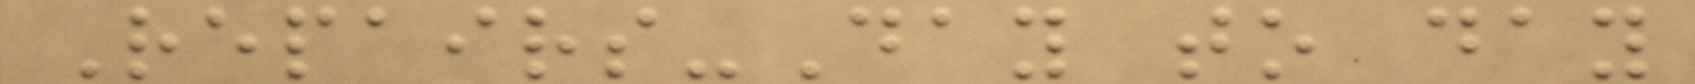Repairs-Day to day
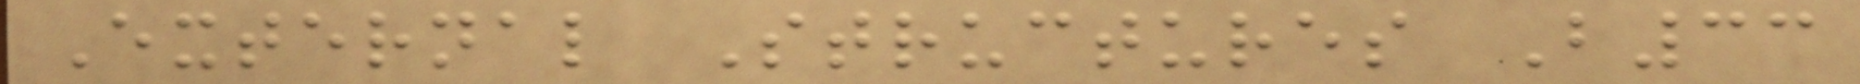External Structures B33
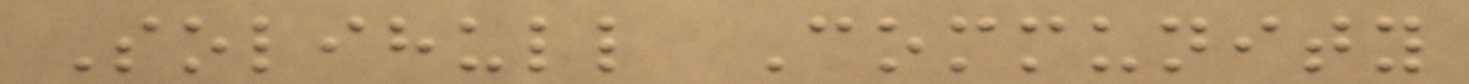Solihull Community
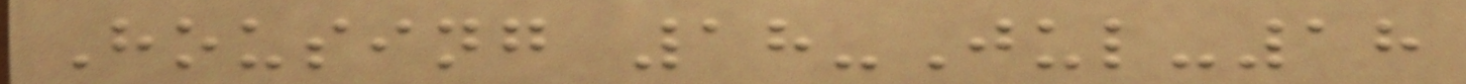Housing 18-Jul-18
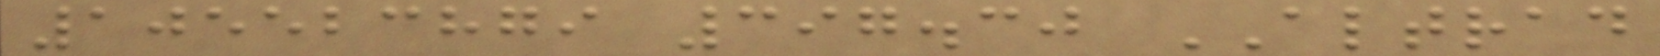105523879 397.30 ALTRAD
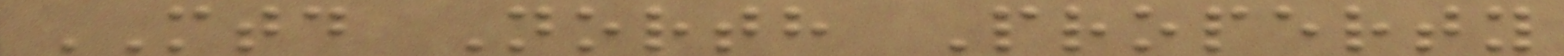MTD North Property
